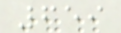659
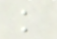k
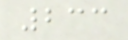233
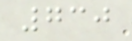730
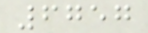6757
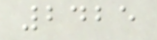2425
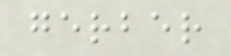gerber
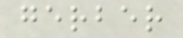gerber
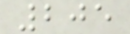205
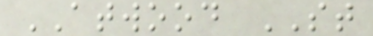ATWOOD ST
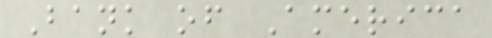Bank of America
